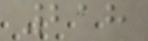218
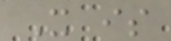It is
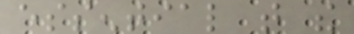essential that the
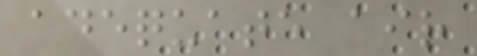adequate air
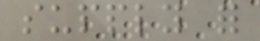supply for
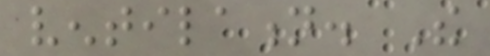ventilation. The
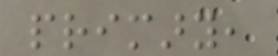primary,
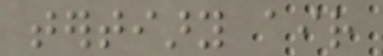tertiary air
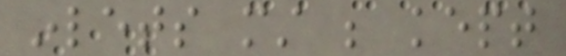inlets must be kept
